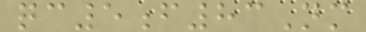qc5f83Nm
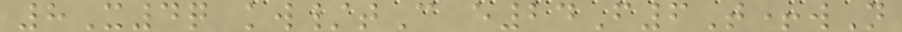8X4q kw/tC e24F6T+wN
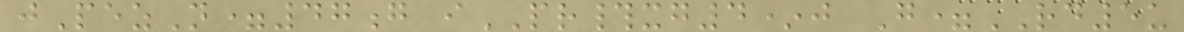jPezN=47g iPR#xg4*j G=RD5u
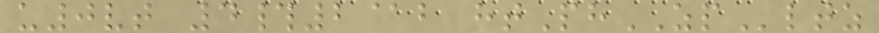u0vt 4#2@b htPhZPltz
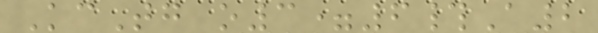KcTg o3=6#A2
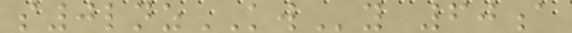s0lnzKWy 60a
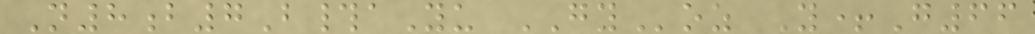N8b7B#aYu GYoz Y+G66
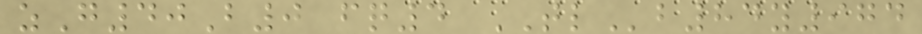zG40B0 fq4 TLb84y974
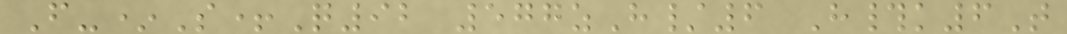F-*S+Q92 577zH/6 H#k6T
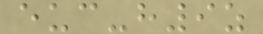euc-h9z
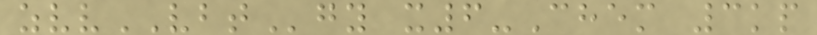zvvVBTgy x6-Chem 3kp
